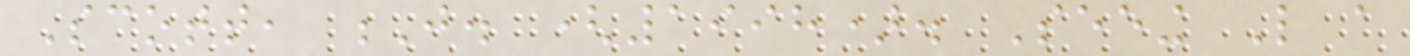Scott, J. (1998). Seeing Like a
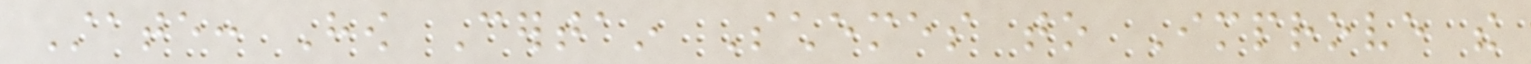State: How Certain Schemes to Improve the
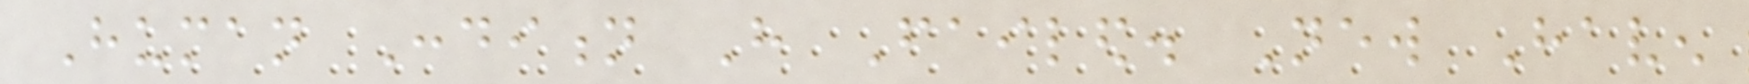Human Condition Have Failed. New Haven
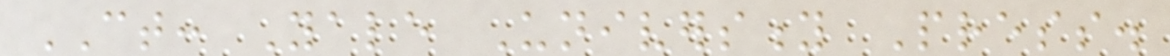CT: Yale University Press.
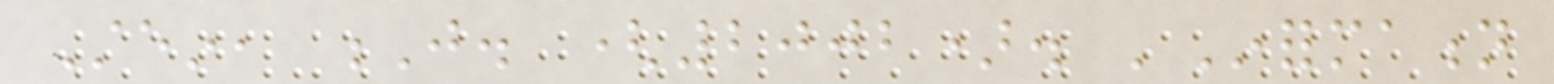Stein, J. (2002). 'Information
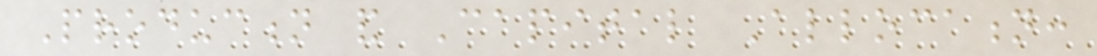Production and Capital Allocation:
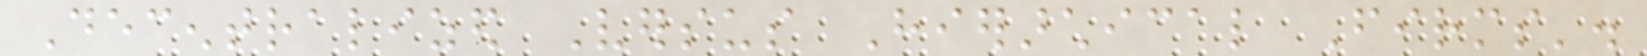Decentralized Versus Hierarchical Firms'.
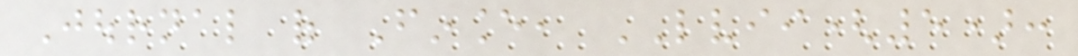Journal of Finance, LVII(5):
